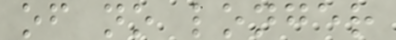of no longer
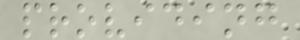providing
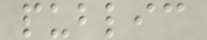public
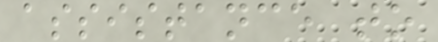assistance to
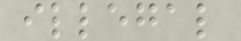illegal
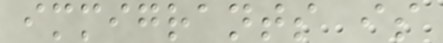immigrants is
